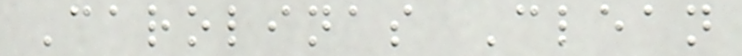Carolinas Clean
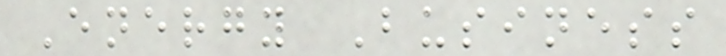Energy Business
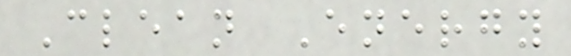Clean Energy
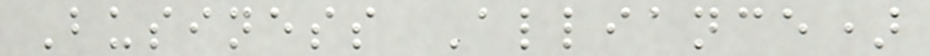Business Alliance)
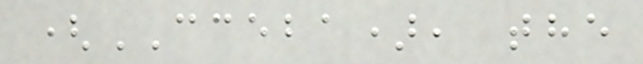(CCEBA), the
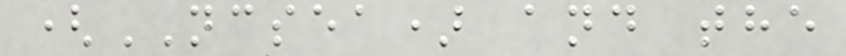(NCSEA) and the
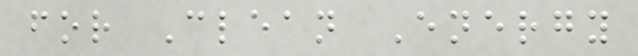for Clean Energy
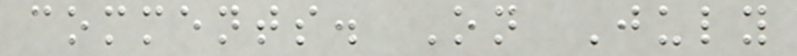comments. On July
